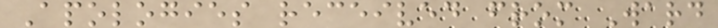Apologies received from Ward
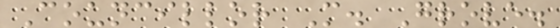Councillor M. Grove.
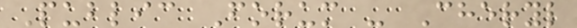Public Forum - Cheryl
